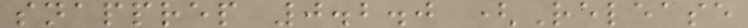snapprep 0.2.0 (Release
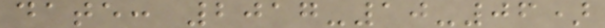date: 2017-10-06)
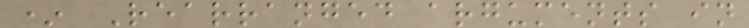* Rearranged arguments in
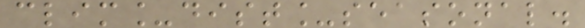clim_dist_seasonal.
